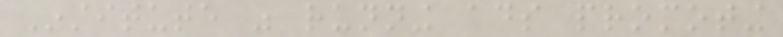Institute was running ads promoting
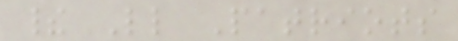their Little Patriots
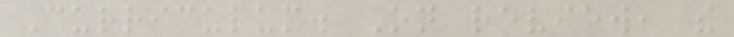Curriculum. On review, the
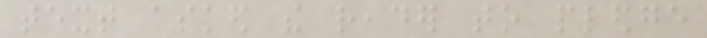text asked the reader to pledge
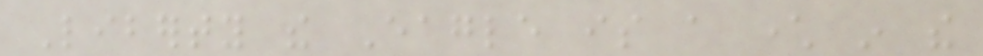Liberty the Eagle is a character in the
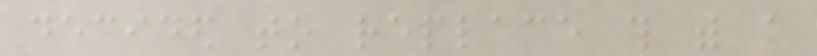decided to replace this with a
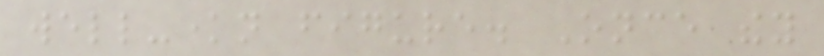well-known figure. Once they
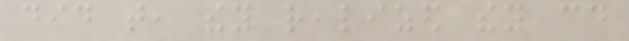did that, they realized they could
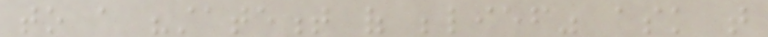to a "statement of belief" ask that
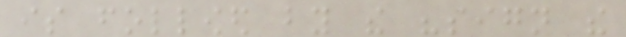is followed by the "sign the
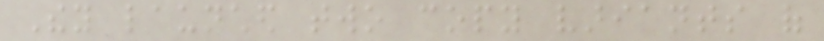They launched two copy variants of
